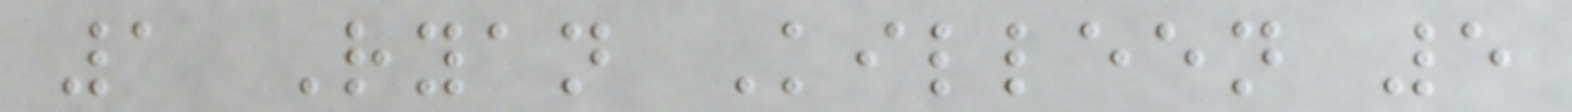1 Ryan Killeen 5
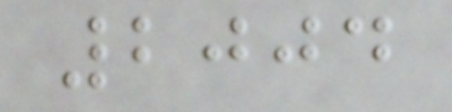2004
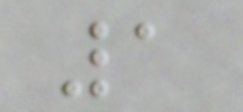1
